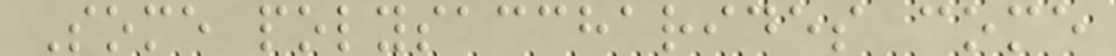Some polysaccharides come
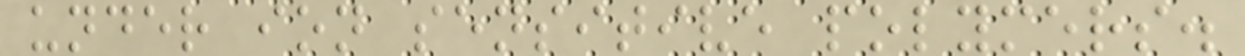under ion sensitive polymers.
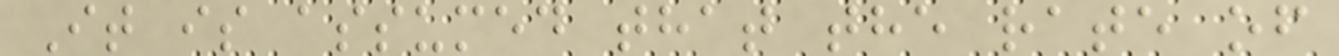It is assumed that the rate of
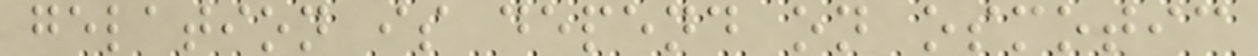gelation is depend on osmotic
